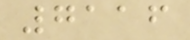7116
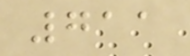711
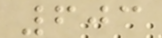603
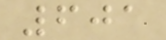601
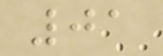01
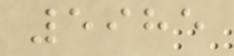5985
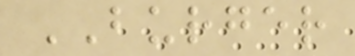BURGER
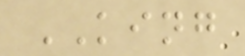KING
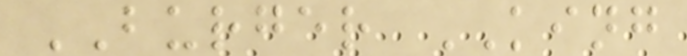BURGER KING
